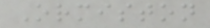Ormiston
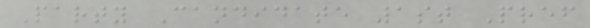Party Candidate 1st Pref
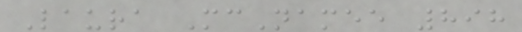Laura McNamee 898
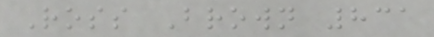Ross Brown 831
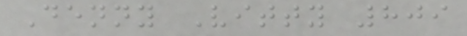Denny Vitty 809
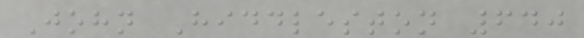John Hiddleston 640
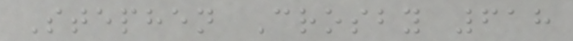Stephen Crosby 618
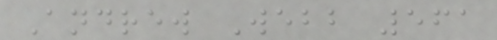Andrew Webb 561
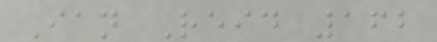Ian Reid 162
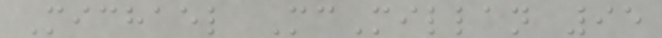Michael McMillan 95
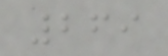269
